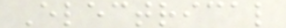Electrical
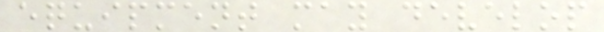equipment may develop
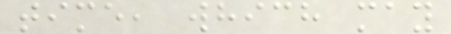time, which may
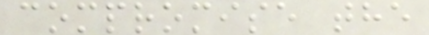compromise the
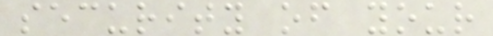security of your
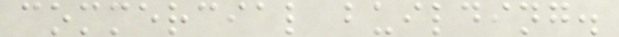commercial building.
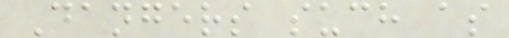Dangers such as
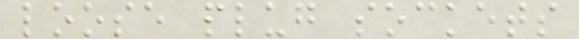loose plug sockets
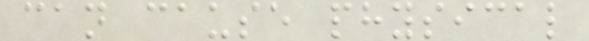can cause physical
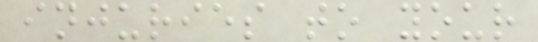injuries to your
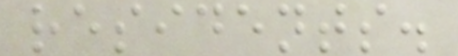residents.
